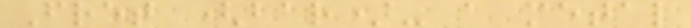Fret (bar)- a metal
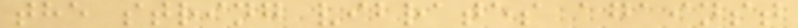the string vibrates against
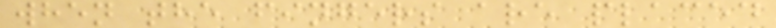when the fingers are placed
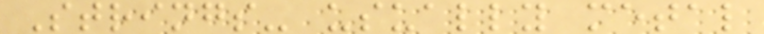Strings- usually metal
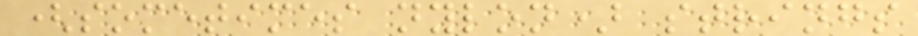(sometimes nylon) strings
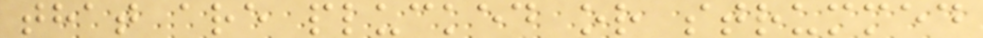that are plucked or strummed
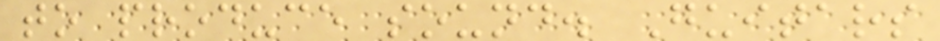to produce sound. Guitars
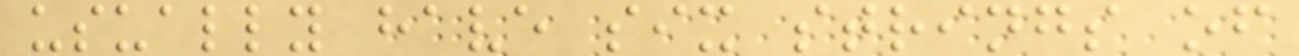usually have six strings of
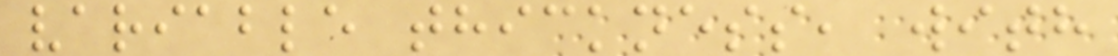variable thickness, with
